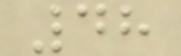48
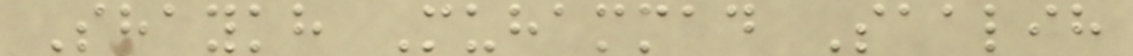Shaykh Muhammad Saalih
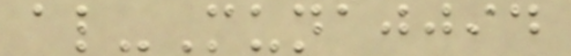al-Munajjid
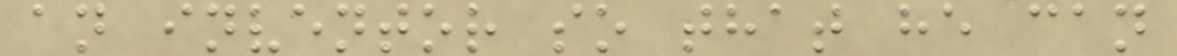an inventor so that he can
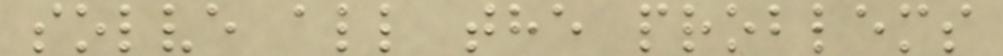solve all the problems
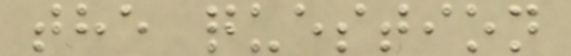the question
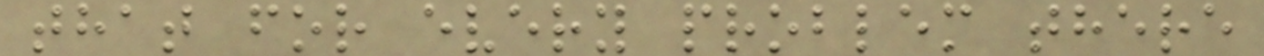that for every problem there
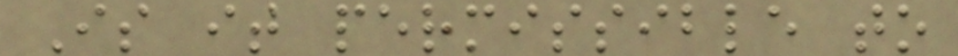Is it permissible to
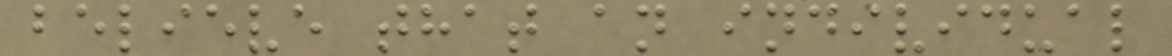believe that an individual
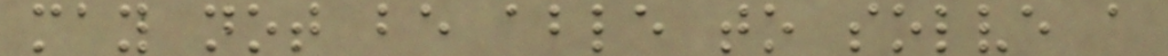may not be able to solve a
